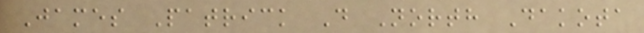James Patrick D North Dakota
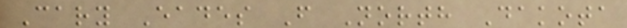Cary Eades F North Dakota
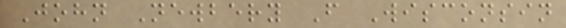John Newbery F Wisconsin
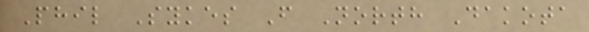Phil Sykes F North Dakota
